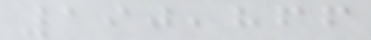190,866
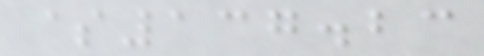$137.23
